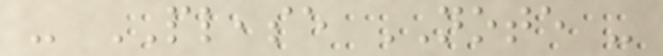- PLEASE NOTE -
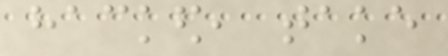hacked, take
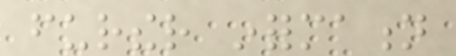further information
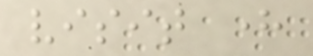visit here
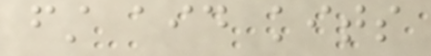first aid kits
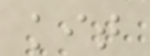kit
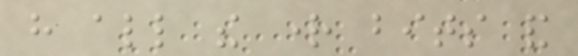have all the right bits and
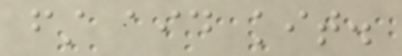first aid kit.
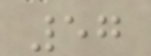57
